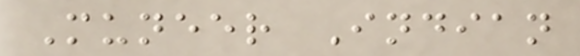Muneer Indian
